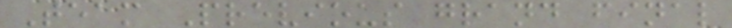Team Previous grand final
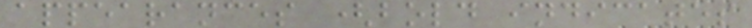appearances (bold indicates
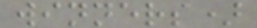winners)
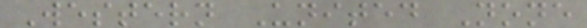Western United None
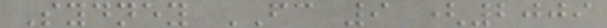Sydney FC 9 (2009
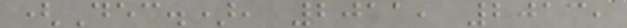(Dec.), 2011, 2013,
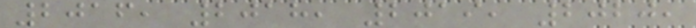2016, 2018, 2019, 2020,
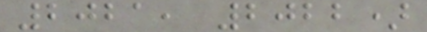2021, 2022)
